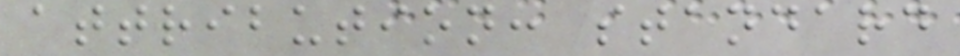attribution: standard
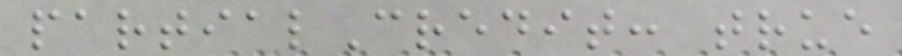partialCredit: true
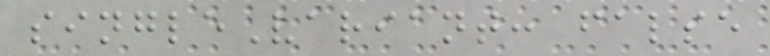singleVariant: false
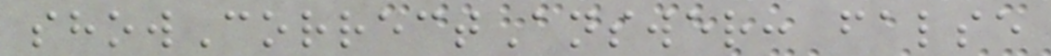showCorrectAnswer: false
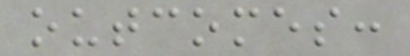outcomes:
